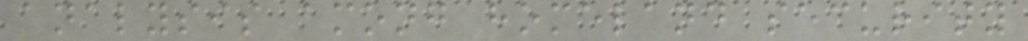analysis among homeland security
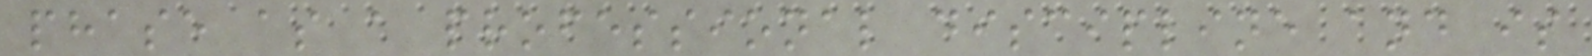phase as a professional discipline and is
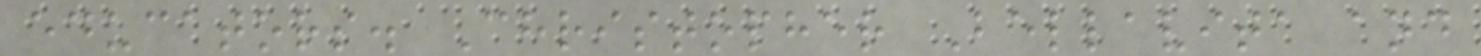educators. Christopher Bellavita and
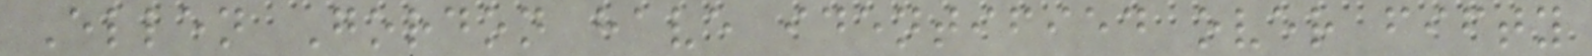Ellen Gordon have identified over fifty
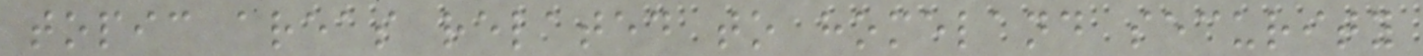topic areas related to homeland security
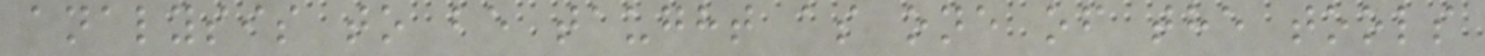analysis to be taught as one of the tools
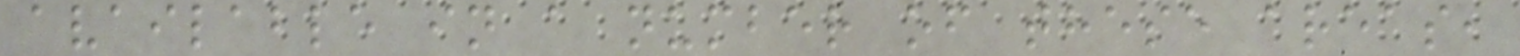available in a number of these areas,
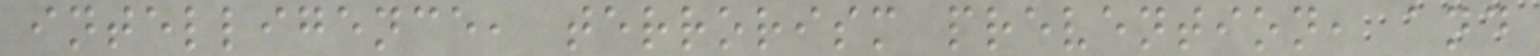intelligence, terrorism prevention, and
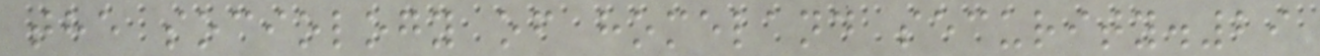the sociology of homeland security.29
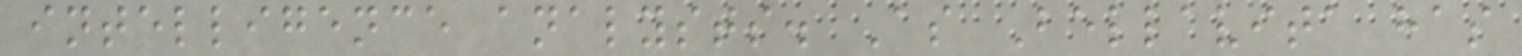intelligence analysts. As Bellavita has
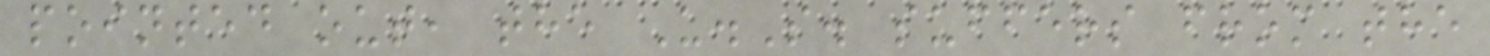pointed out, the U.S. suffers from the
